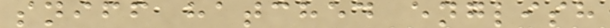sniff hatched english
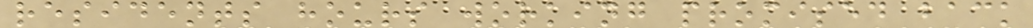residents hours working promised back
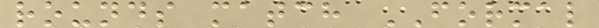rounds match FORMAL
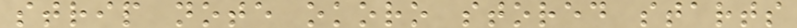strip note okoro stored starts
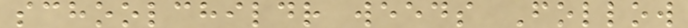schoolchildr weeds Follow
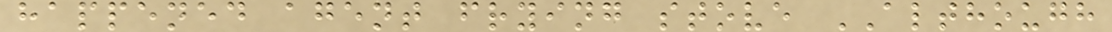happened agent frying stove ALTHOUGH
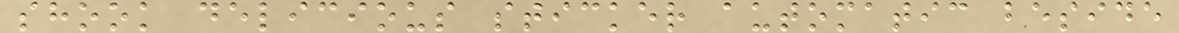shook delicious sticker automatic beside
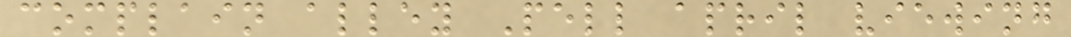complain alley Pell april viewing
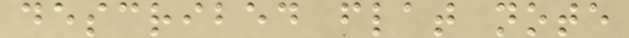described flat note
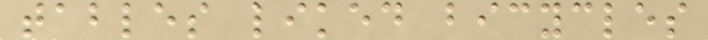tables liked bicycles
